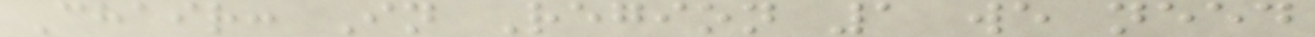Chair: In Region 1 we need
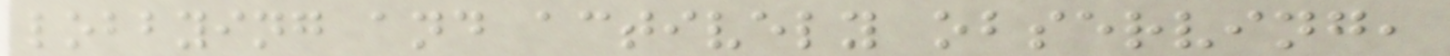lobbying and actively observing,
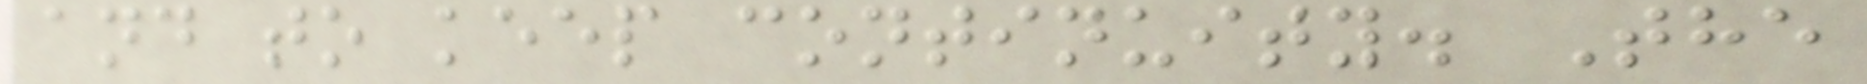and to keep continuity. The
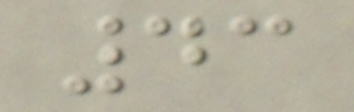43
